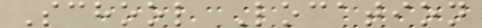School Location
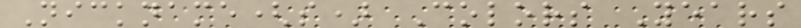Nickname(s) Colors Years
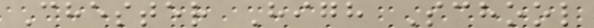Chester High School
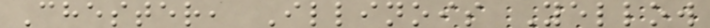Chester, Illinois Yellow
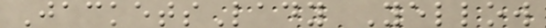JacketsLady Yellow
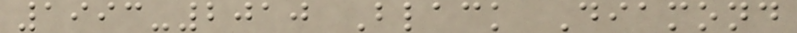1993-2010 Black Diamond
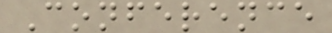Conference
